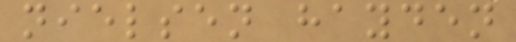nielsen hayden
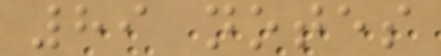89 notes
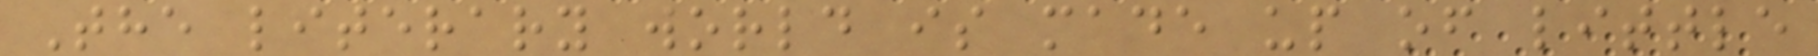The literary world is made up of little
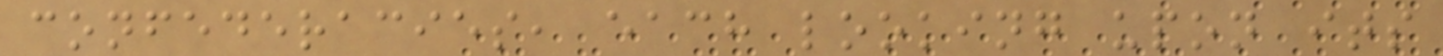confederacies, each looking upon its
